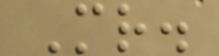Mr.
